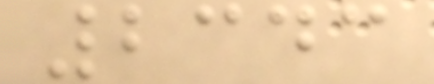2343
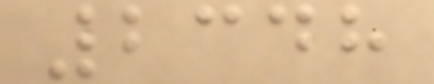2348
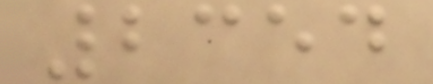2354
